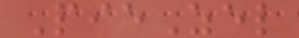PieZel
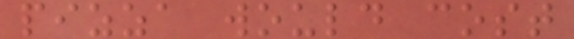pizza would cost
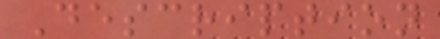Description
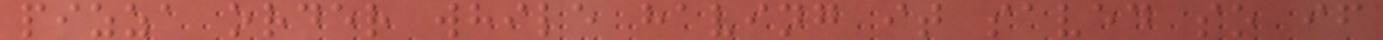pizza order while having it saved so if
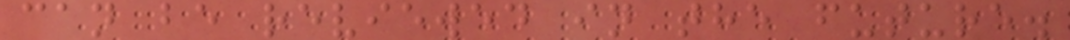can be reviewed in the future.
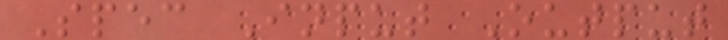Spec Input Output
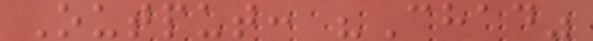Output: "Chad"
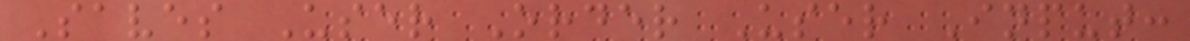Saves User Order User Input:
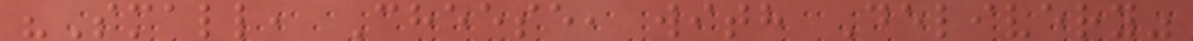"Small, Cheese, with Delivery"
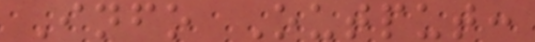Info Output:
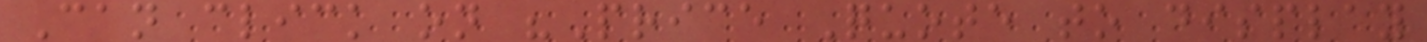Can click on "Price Quote to display
